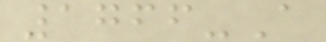1766-A
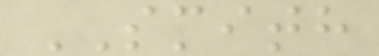SMITH
